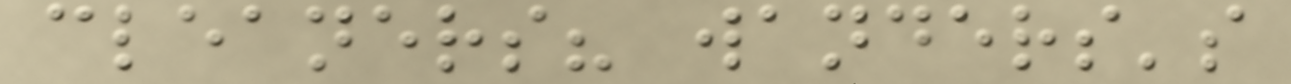cleaners? wanders's
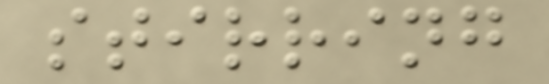stirring
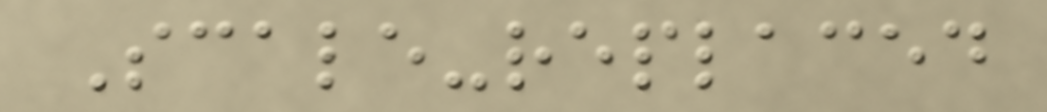Scale-replaced
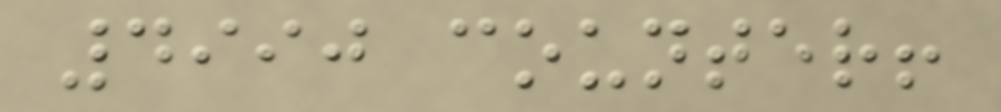4990 counter!
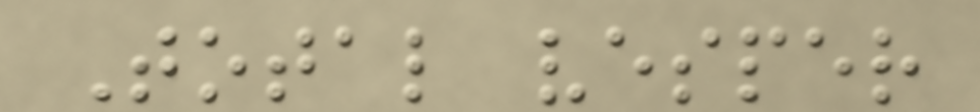Total vesper
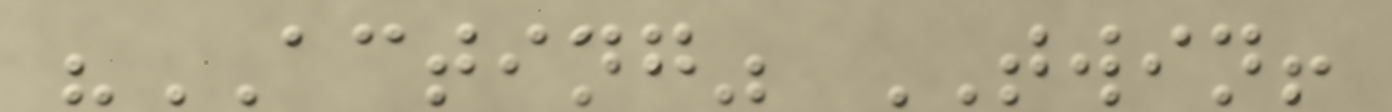"ACTING" TWIN!
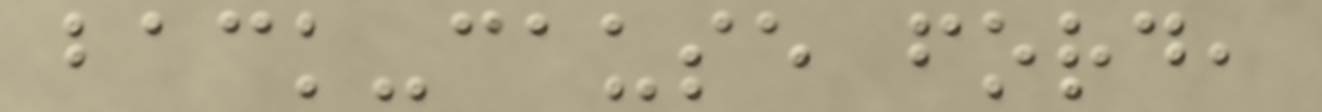back-cause ford,
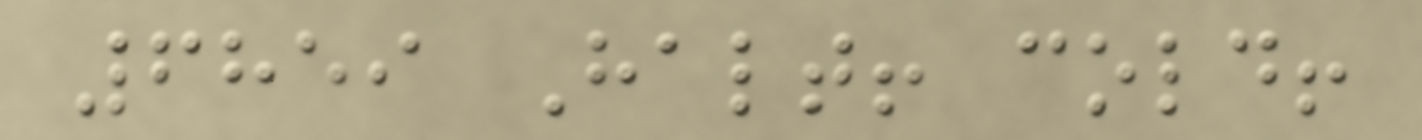6859 Halt! cold!
